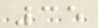35
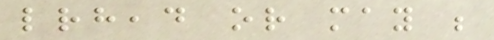letterhead or may be
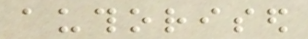authorised
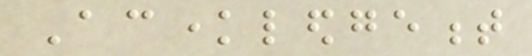Acknowledgement
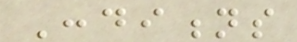Conditions
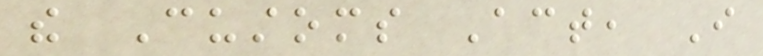the Customs Act, I
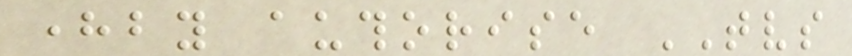hereby authorise TVS
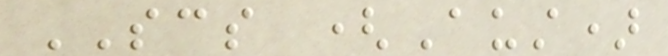SCS (Aust)
